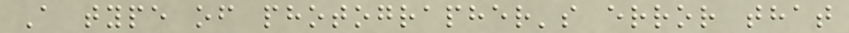A type of photographer's error that
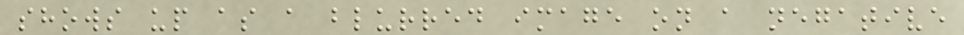shows up as a blurred image on a negative
